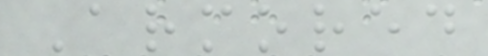Armored
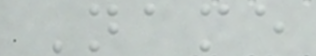Name
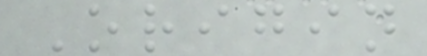Origin
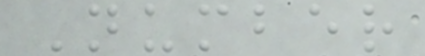Number
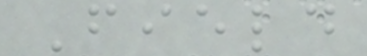Field
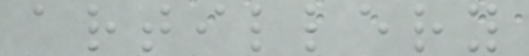artillery
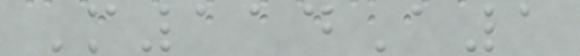M114A1
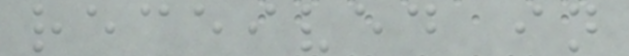received in
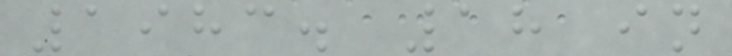1983. 18 in
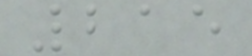215
